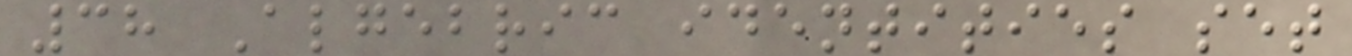38 Algebric identities set
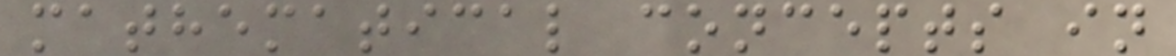mathematical concepts in
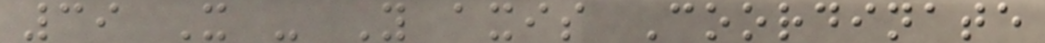39 X - Y axis Coordinate
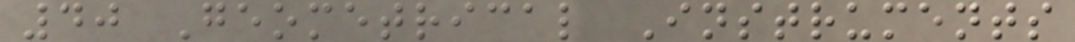40 Geometrical Instruments
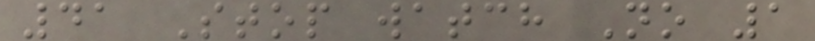41 Stop watch No 1
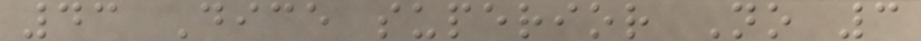43 Dice superior No 3
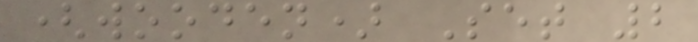(wooden) Set 2
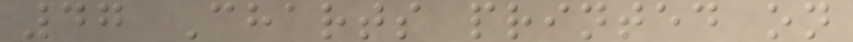47 Charts printed on
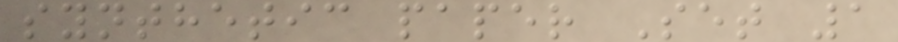synthetic paper Set 1
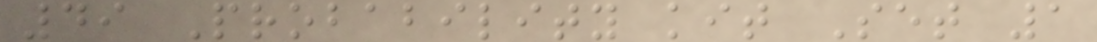49 Probability kit Set 1
